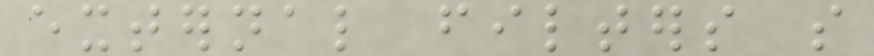external filters so
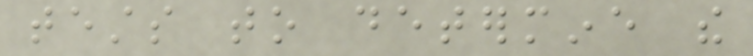tests to determine the
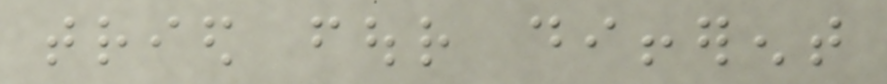tried four different
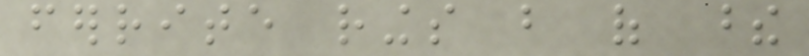ferrite rings but of these
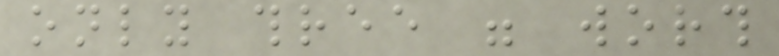only three were worth
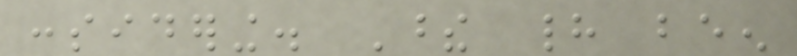considering. These had been
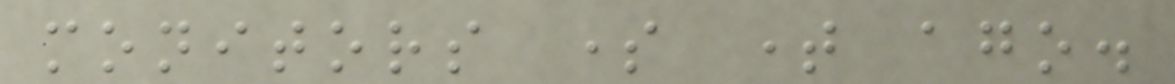monitors some time ago.
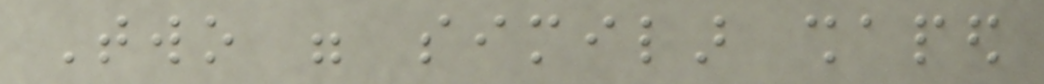Two were similar shaped
